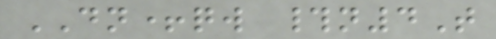DN+qw #n4T
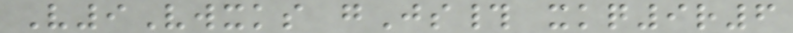V9Vwxks gJs# xkq9r6
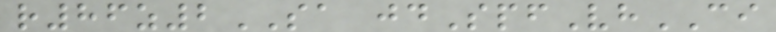r86z2SA jdSpfVhCI
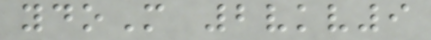ydoM 2vkv9
